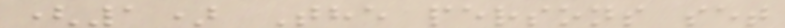(1) The persons set
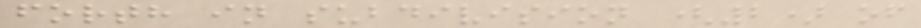forth in subdivision (2) of
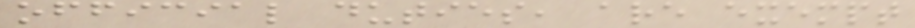official duties, are exempt
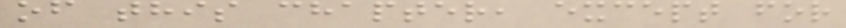of this chapter, except for
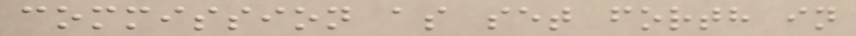commission as set forth in
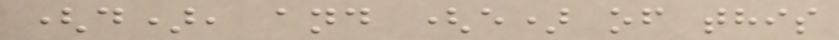(d), and (e) of this
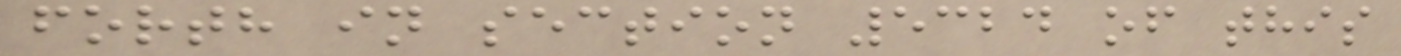forth in section 5324 of this
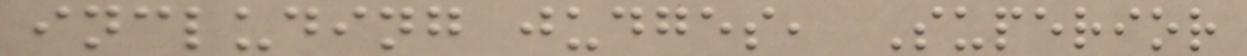including judges, Superior
